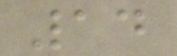14
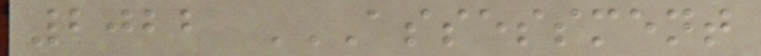2022 ASSESSMENT
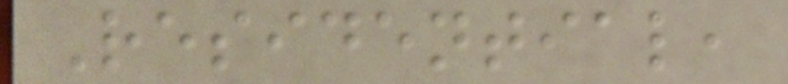Residential,
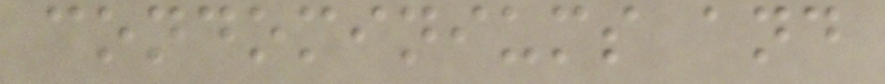condominiums and
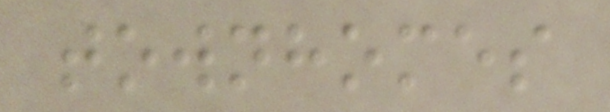townhomes
